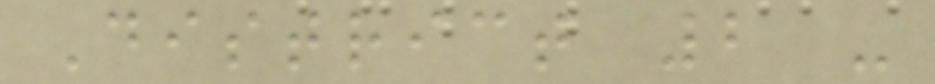District 2 -
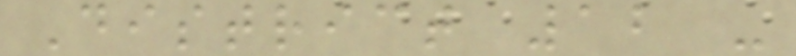District 12 -
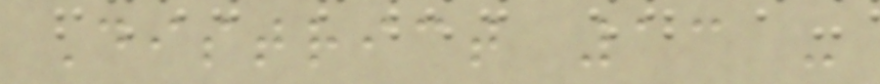District 13 -
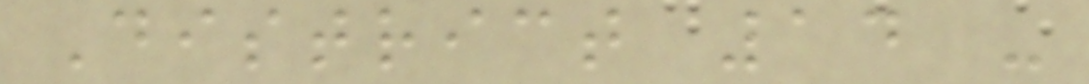District 14 -
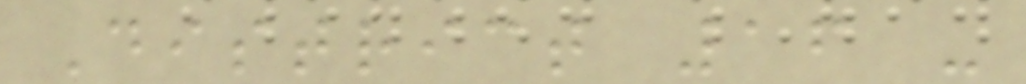District 16 -
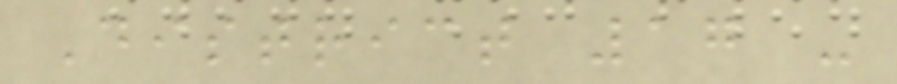District 17 -
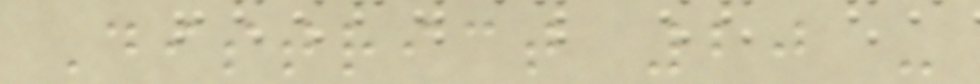District 20 -
